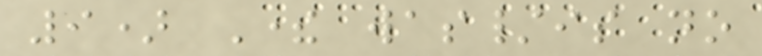9) There was/is no
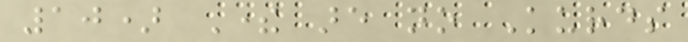10) There are no Kurds
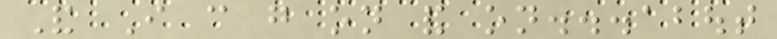And I can go on and on...about
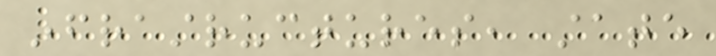infrastructures, state
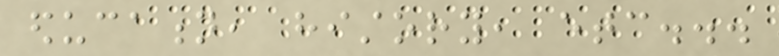education, history, etc...
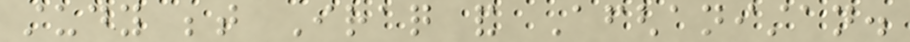study between Iraq and Afghanistan.
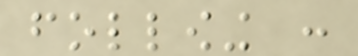following :
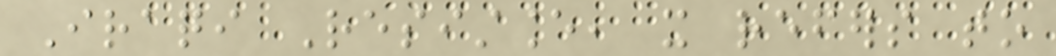Iraqi Resistance, it refers to
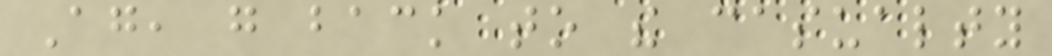Again, go back to the casualty
